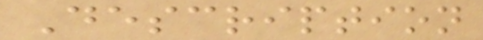Description
